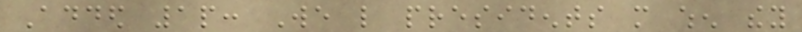Added 1p: We like presidents more when they
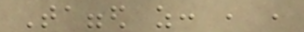Tagged as: , ,
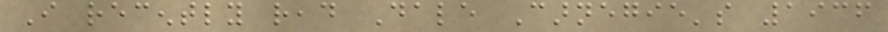I recently read Dale Carnegie's 1936
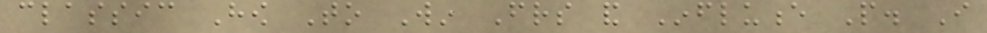classic How To Win Friends and Influence People. I
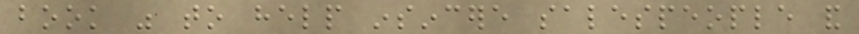book was to help insincere salespeople and
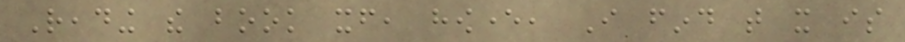Reading the book itself, however, I find that it is
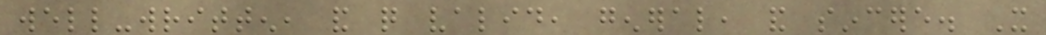well-written, and quite valid, general, and sincere. It
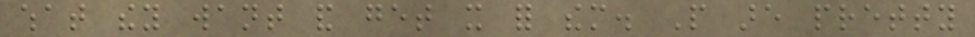what they want and get it for them. People are pretty
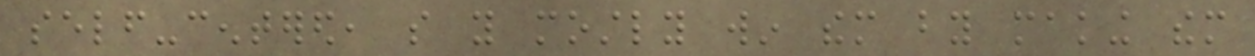self-centered, so you mostly win them by making them
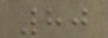80
